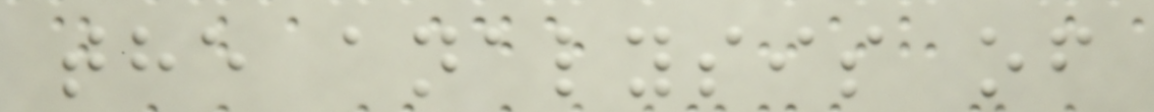the analysis of
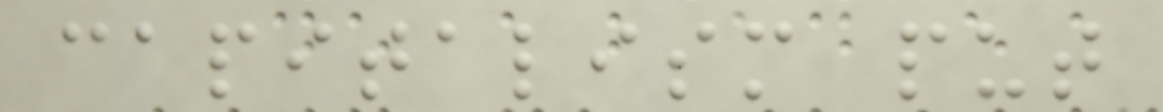capitalism put
